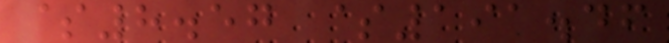$8.57 $191.46
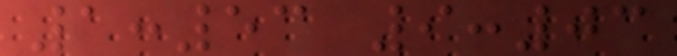1:53 9:03
